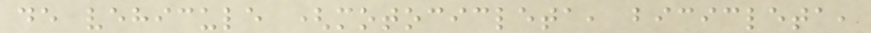de vehicule (motocicleta, bicicleta,
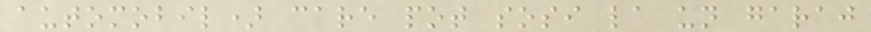automobil) care pot sosi la un garaj
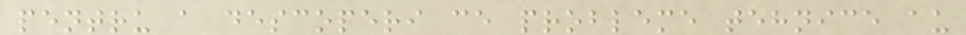pentru a descoperi ce probleme tehnice au
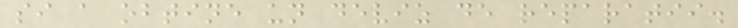si a obtine un deviz de reparatii.
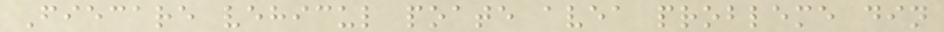Fiecare vehicul poate avea probleme din
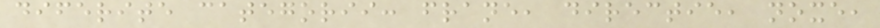diferite categorii: frane, directie, noxe,
